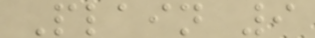Plain 9
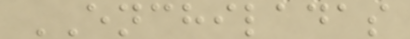ENCHILADAS
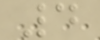4
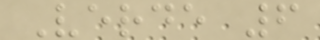Verde 6
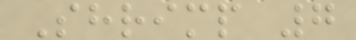Shrimp 7
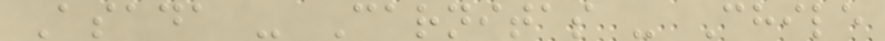Asada - Carnitas - Chile
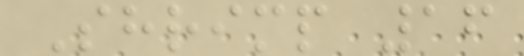Shrimp 16
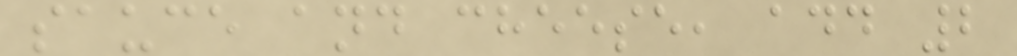sauce and cheese, add 2
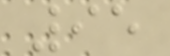95
